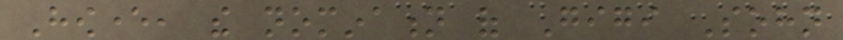However, the nomination of Gigi Sohn
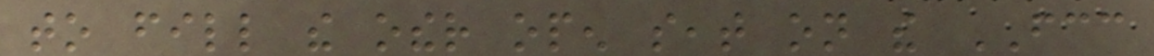to fill the other open seat on the FCC
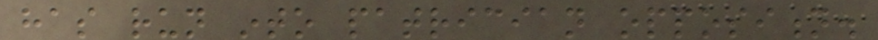has run into patrician opposition.
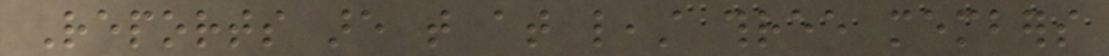Reports are that at least three members
